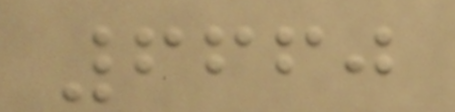6660
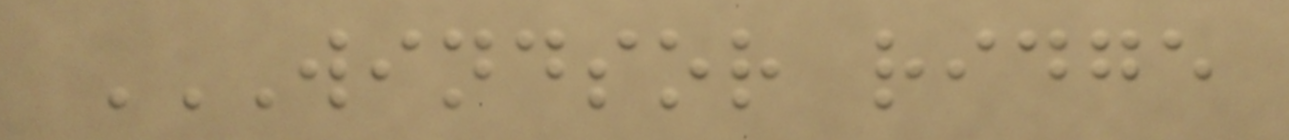WINDSOR RIDGE
